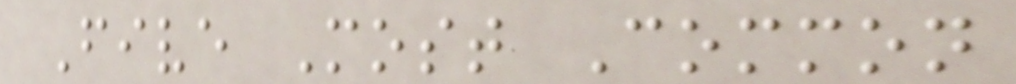Five Most Common
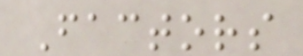Factors
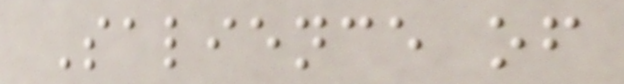Salience of
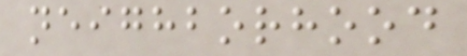neighborhood
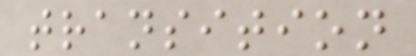transition
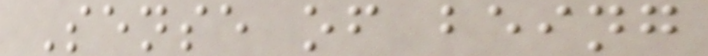Sense of being
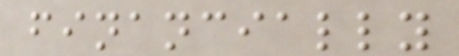financially
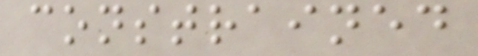constrained
